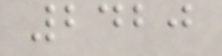2420
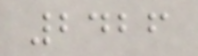2426
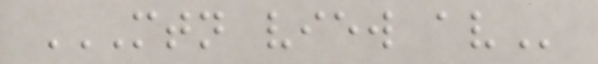MTN VIEW AV
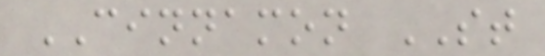CINNAMON ST
